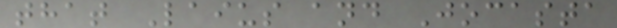that Laius and Jocasta
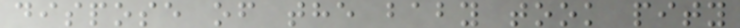dispose of the baby took pity
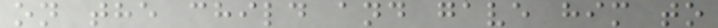on the child and gave him to
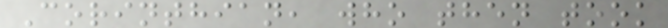Corinthian, who then took
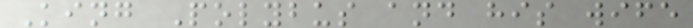King Polybus and his wife
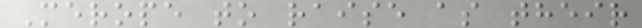Merope to raise as their
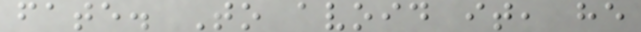fate. To avoid it, he
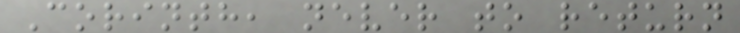Corinth, never to return
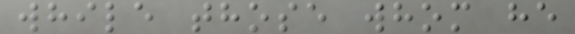while those whom he
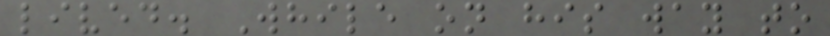lived. While on his way to
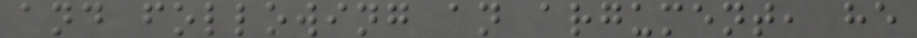and following an argument, he
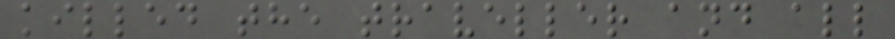killed the traveller and all
